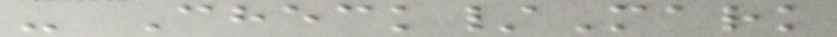- Check/Mark
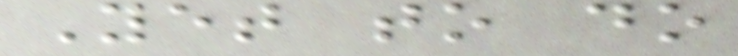Yet to do
